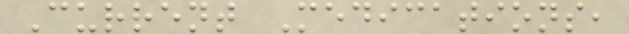Current Medications,
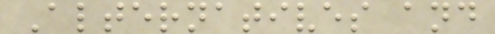Alternatives and
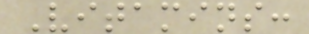Vitamins:
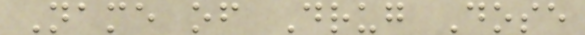Name of Drug Dose
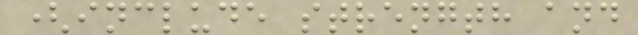(include strength and
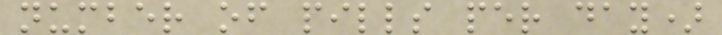number of pills per day)
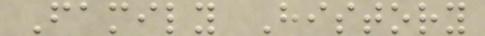Family History
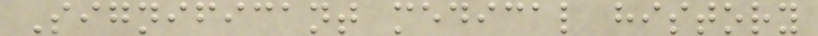Significant medical history
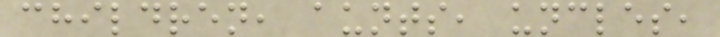children, aunts, uncles,
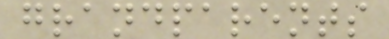grandparents
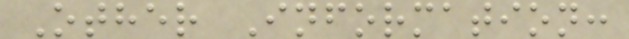Other Information:
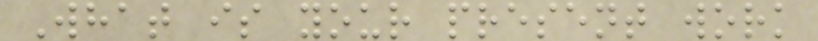What is your present work
